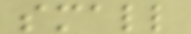small
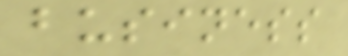business
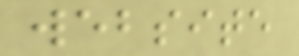website
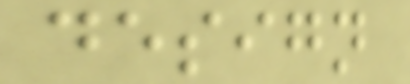design
